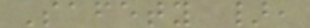Safety },
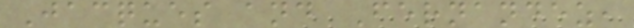Jacques and Fernandez,
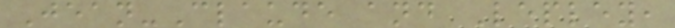Jean-Claude and Lepley,
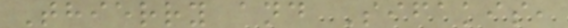Thierry and Sifakis,
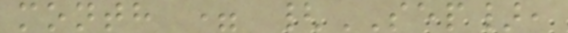month = {SEP},
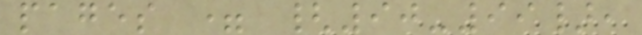pages = {90-99},
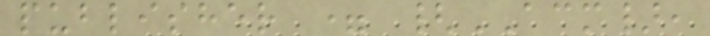publisher = {ACM},
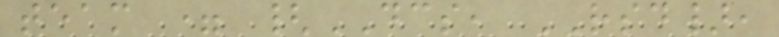team = {DCS, RSD},
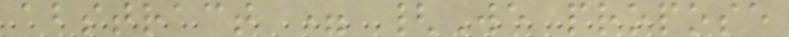abstract = {We propose
